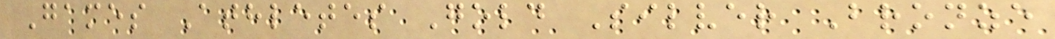Games Athletes Gold Silver Bronze
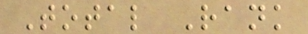Total Rank
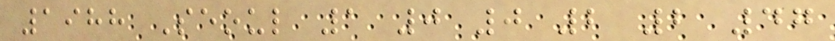1988 Seoul 1 0 0 2 2 47
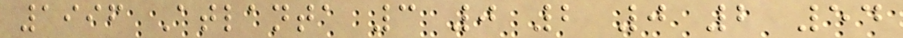1996 Atlanta 3 0 2 0 2 54
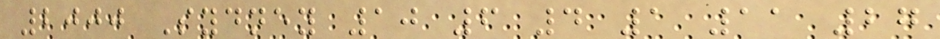2000 Sydney 10 6 4 1 11 27
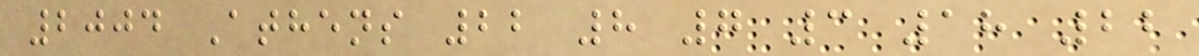2004 Athens 22 8 7 3 18 22
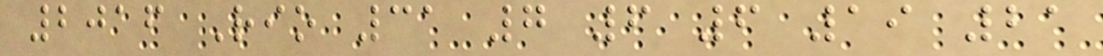2016 Rio 31 7 6 6 19 21
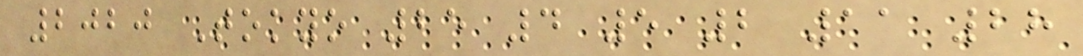2020 Tokyo 25 4 5 2 11 28
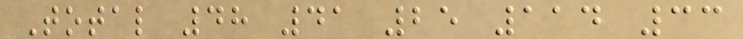Total 48 41 25 114 33
